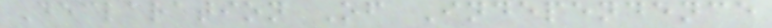Declaration Of Independence
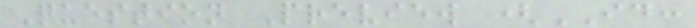Question Preview (ID:
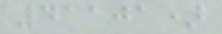41101)
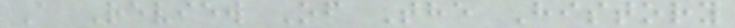A Review Of The History
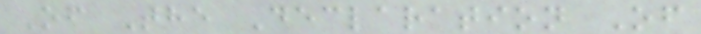Of The Declaration Of
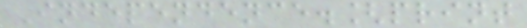Independence.[print
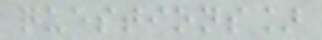questions]
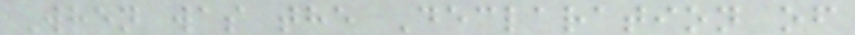When was the Declaration of
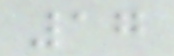17
